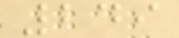249
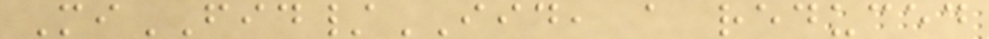MiFID/IID, a reduced
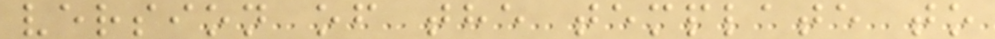version of the template to
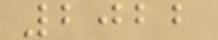2022
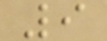9
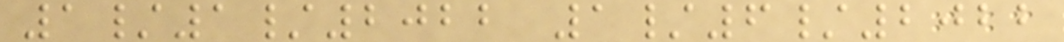1/1/2022 1/6/2022
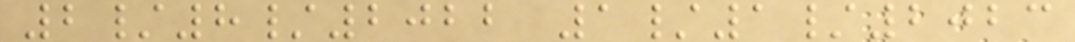2/8/2022 1/1/2023
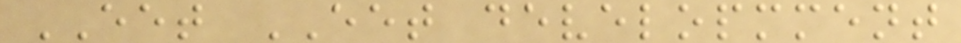EET EET developmment
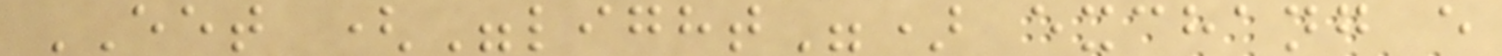EET ("light") exchang e
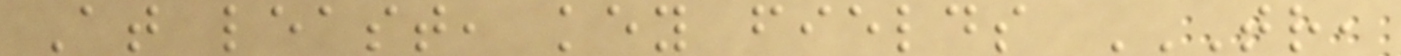At least, key fields TR,
